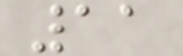11
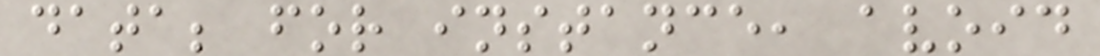data; for instance, avoid
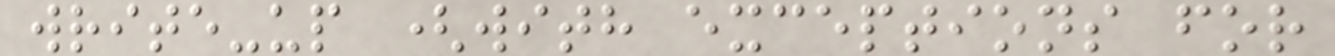write-up (with exceptions for
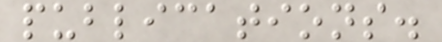publications.
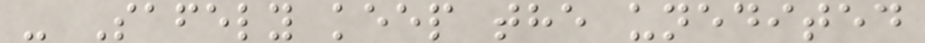- Safely keep the unedited
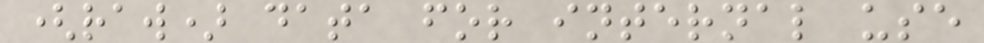(raw) data for internal use
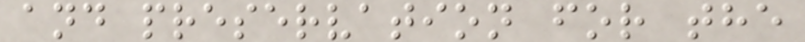and preservation for the
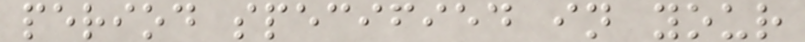period specified in your
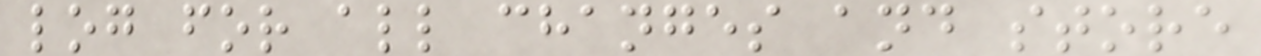log for all changes and store
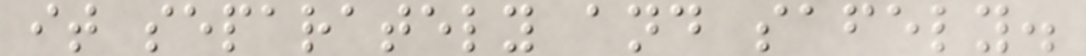it separately and safely.
